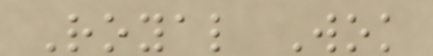Royal Wok
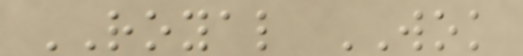ROYAL WOK
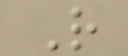R
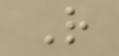R
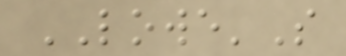LOWE'S
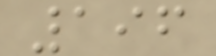196
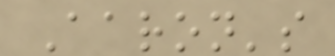Aaron's
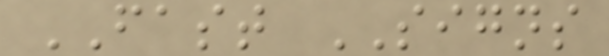FAST SIGNS
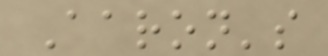Aaron's
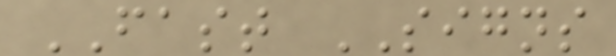FAST SIGNS
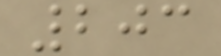203
